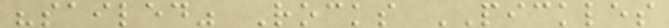"sailed" Rocks PICKLES
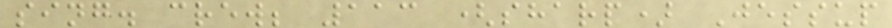sing. crew; 113 (sharp) Jessup
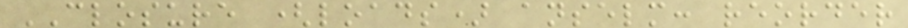CLOSURE (loads) anselm: reorder
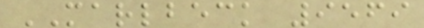MARLBECK 9569
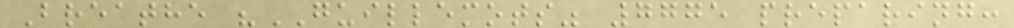Breathe "GUILLEMOTS" 7775 preparing:
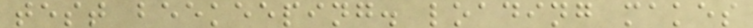test beekeeping. loading makes
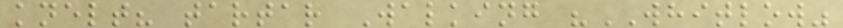knelt? tartar Walking "WHITLOW"
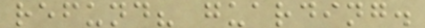refund? guarding.
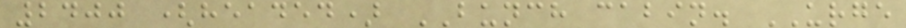2400 (headed) BUNCH cabin. URGE
